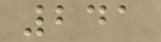241
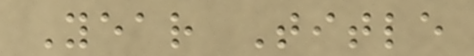Year Title
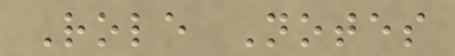Role Notes
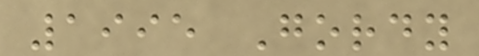1995 Gordy
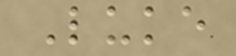Luke
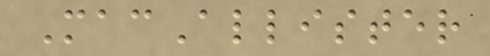MacAllister
